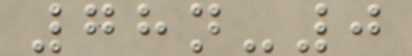78n-0
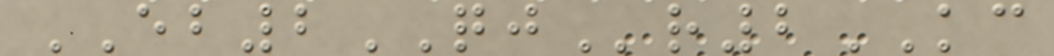EB2QJr2KC
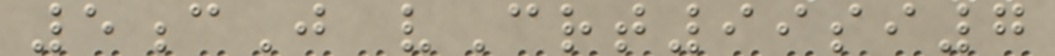5cJ vCrt99si7
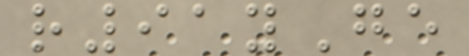r91yGe
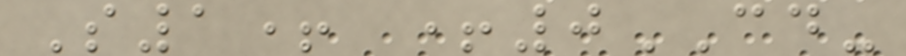S1+ +0CD-
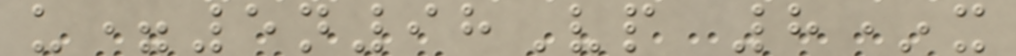u=5n98Vp 8*x
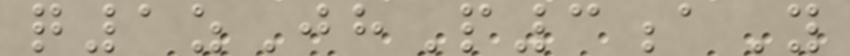q1zJhP3aY
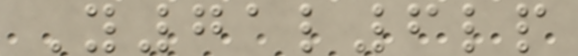Y71l6lp
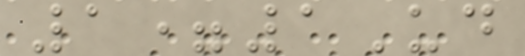1=1Ud
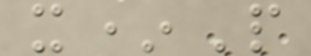x*P
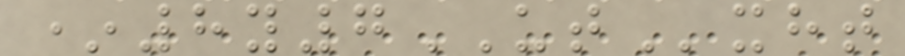*8y7UTxht
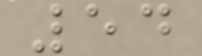54
